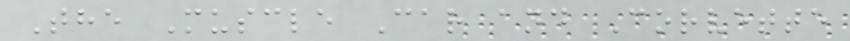The Muscle Car and Corvette
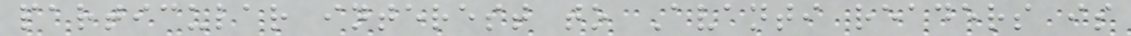particular interest to Avanti readers is
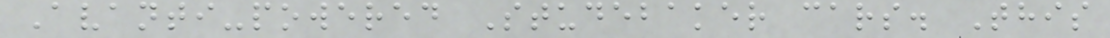Avanti-powered Studebaker cars. This
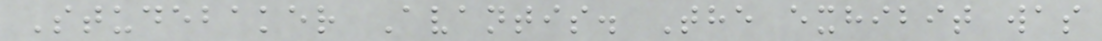Studebaker Avantis. The exhibit was
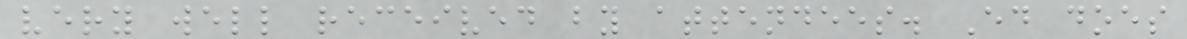very well received by attendees. Ed does
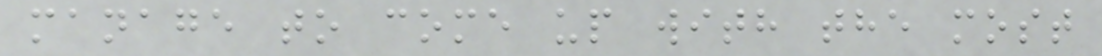manage to come up with the most
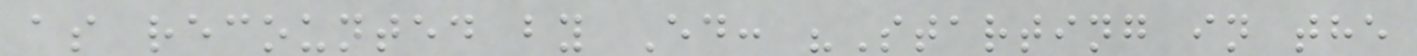as recounted by Ed: "Starting in the
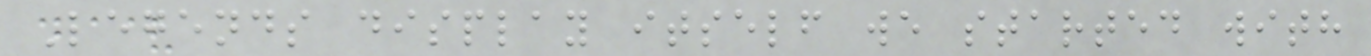Legends display itself we started with
